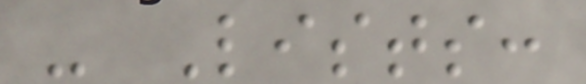- Lists:
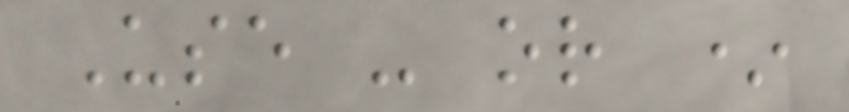Use - or *
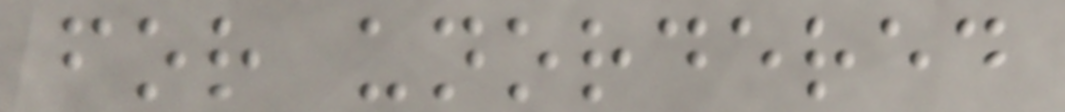for unordered
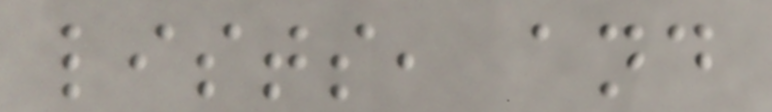lists, and
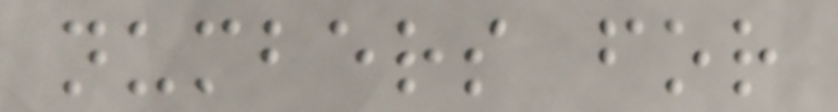numbers for
